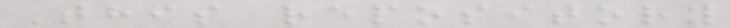This repository
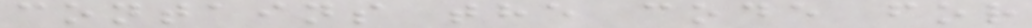contains the code for
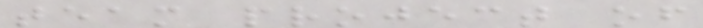team project of
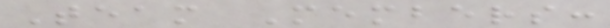Team Members:
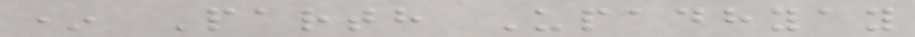* Parth Upadhyay
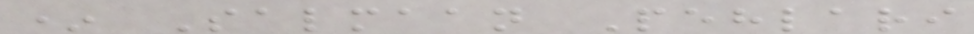* Salmaan Pehlari
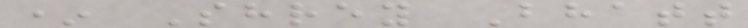* Shrey Bhatt
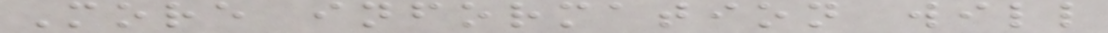More information will
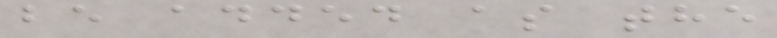be added as the
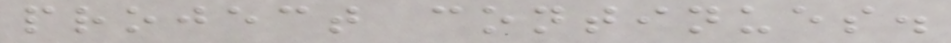project continues.
